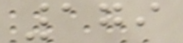179
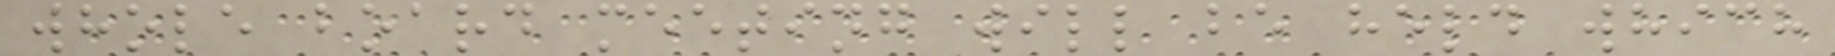whole board meeting will be held which
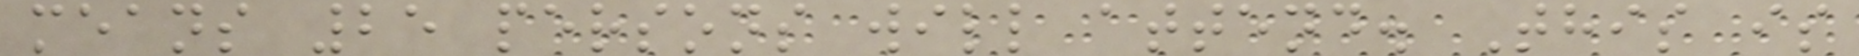means 25 persons will attend. This is
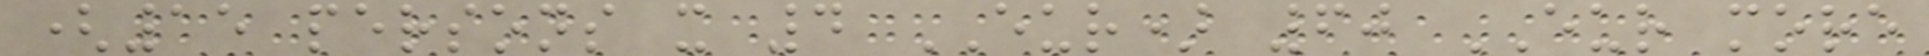(15 persons x 4 EUR) 60 EUR more
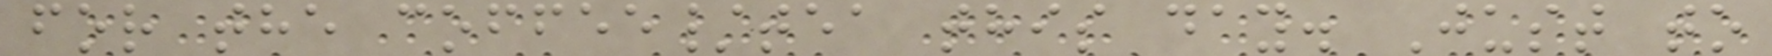for the coffee/tea this day. Just to
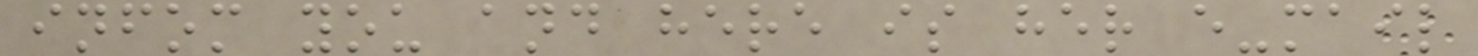infom you and here is her e-mail
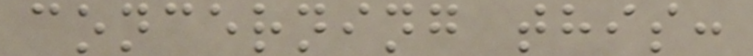concerning this:
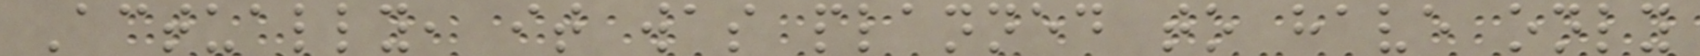Actually, it was planned to have only
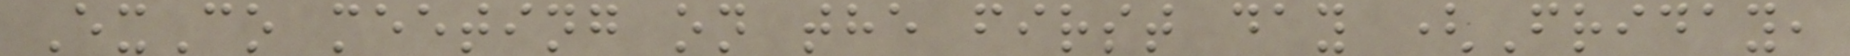ExCo meeting on the first day (Friday,
